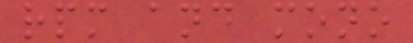rpm and mono
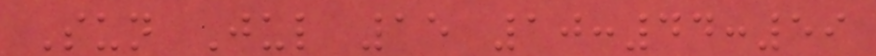Sun Jul 15 10:44:59
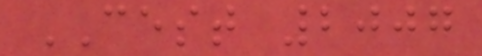CEST 2007
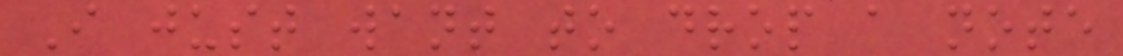I just want to drop a note
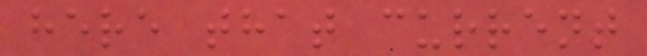here that current
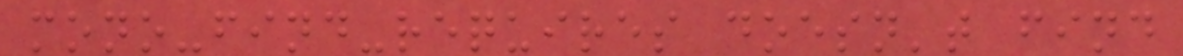mono-find-requires doesn't find
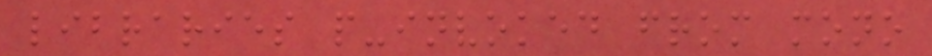libraries p-invoked from mono
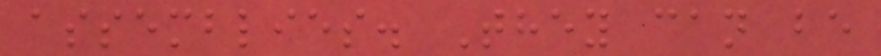assemblies. They can be
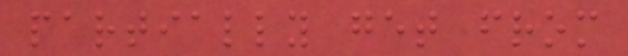partially get from
